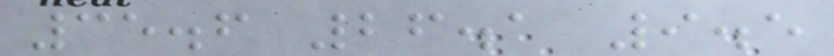35.6 26.1 9.5
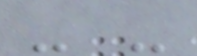- -
